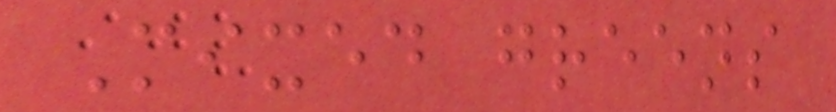Mixed greens
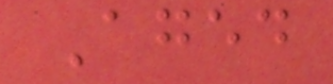Aged
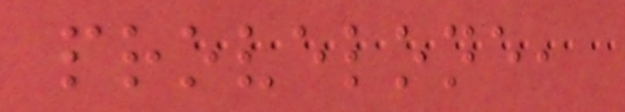provelone,
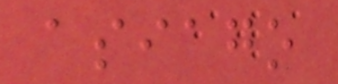asiago
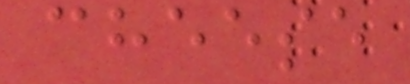cheese
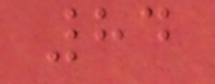84
